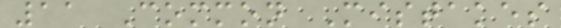11 Common Mistakes
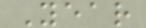Year
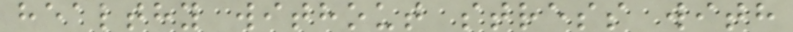healthy without stress with
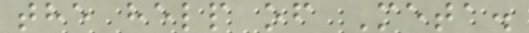the help of Meta.
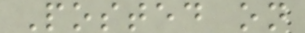Posted on
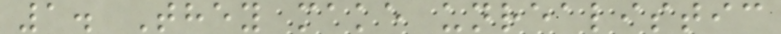1. They make unrealistic
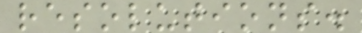resolutions.
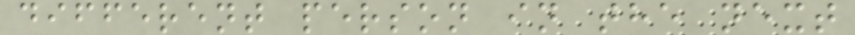different person in the next
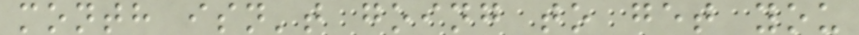month isn't going to get you
